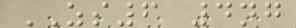ZS6 4ng
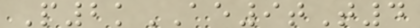P2kAE9tT4
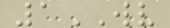1WV
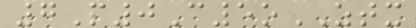7P0C5oZTX
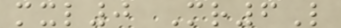mxl0 Mr6L
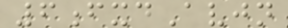6fxdAvjn
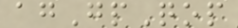agGpQop
